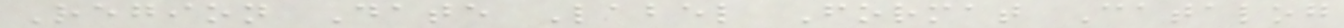Region Date Label Format Catalog
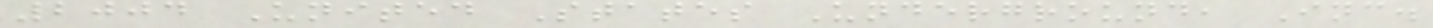2004 United States Underground, Inc.
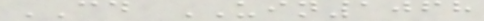CD UIN1068
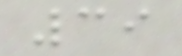39
